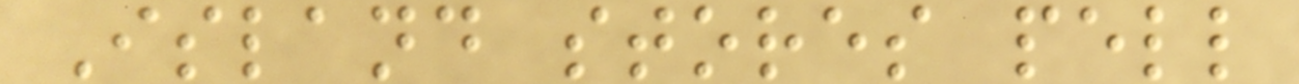Island stores pell
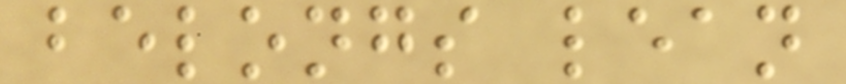belongs lean
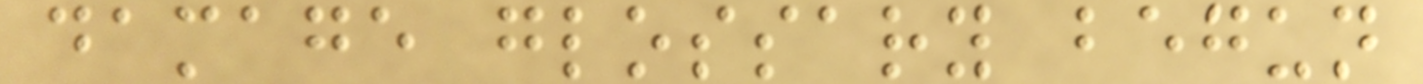damage glossary begun
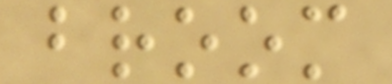broom
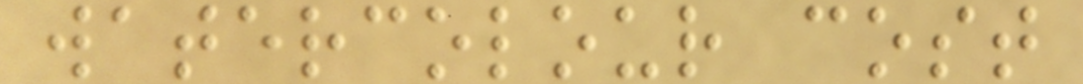watercolour cost
